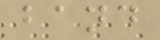band
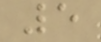5
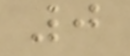0
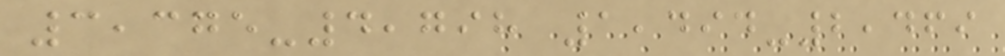3,375-4,798 1,494-2,469
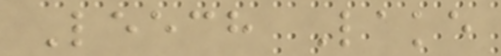Leech Lake
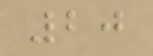20
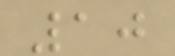10
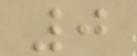0
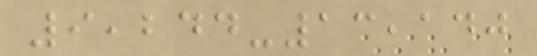9,244-13,140
